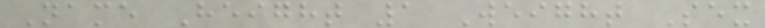Name Height 1 Weight Sex
